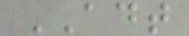ADT
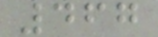467
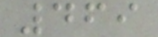469
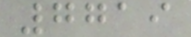7719
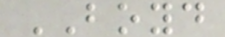BOYD
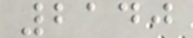2140
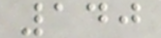140
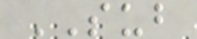SUB
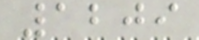1209
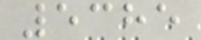5385
